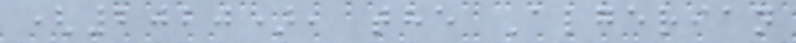(2020), the Algerian
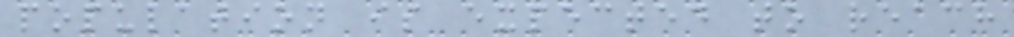population is expected to reach
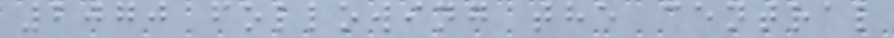2070 following the central
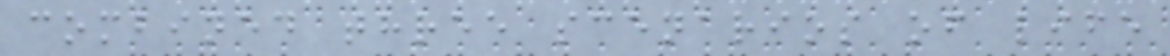combined three scenarios of life
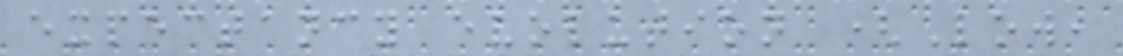expectancy evolution (Low,
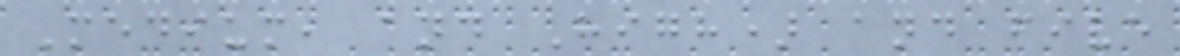Medium, and High) and five
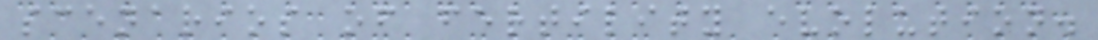scenarios of fertility evolution.
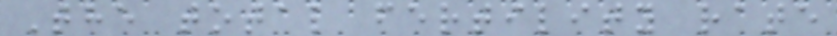The total fertility rate
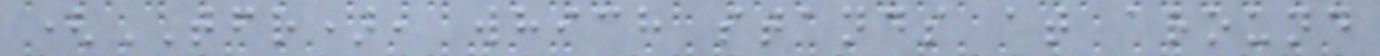(TFR), which stands at around
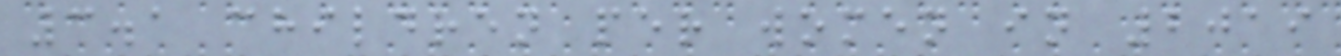3.1 children per women in 2019
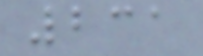231
